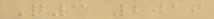Q3 2019
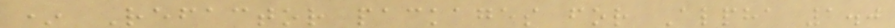* Refactor packages for Alpha 1.0
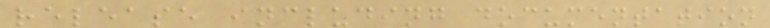release including documentation
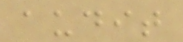audit
